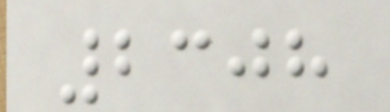2308
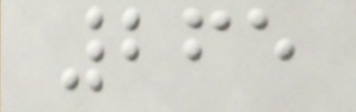265
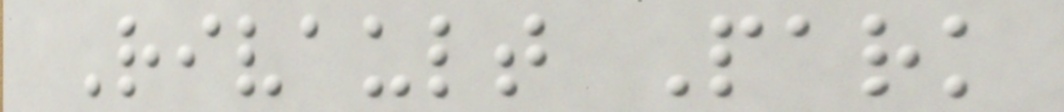Rivault Park
